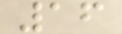16
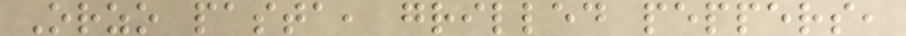Orzo pasta, grilled peppers,
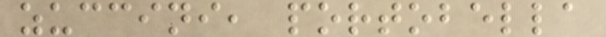zuccini, portobella
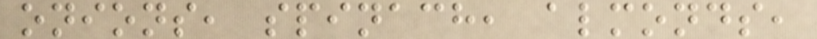onions, spinach, almonds,
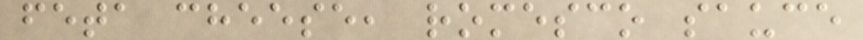feta cheese, romesco sauce
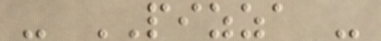- PIZZA -
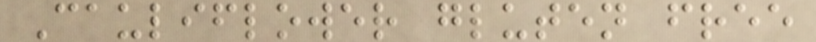Cauliflower gluten free
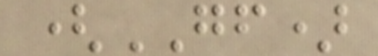(GF)
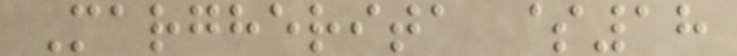Margherita $18
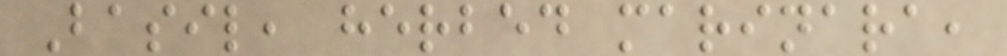Basil, herbed marinara,
